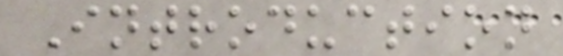Introduction
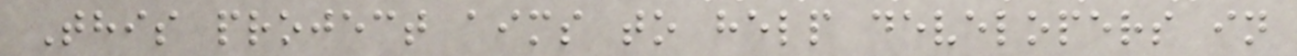This project aims to help developers in
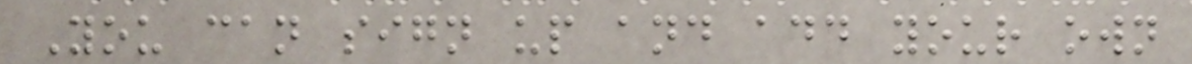You can sign up and add your own
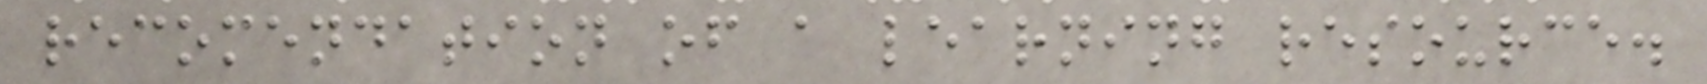recomendation of a learning resource.
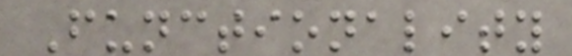Functionality
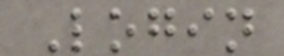Login
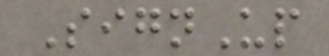SignUp
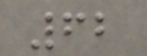62
